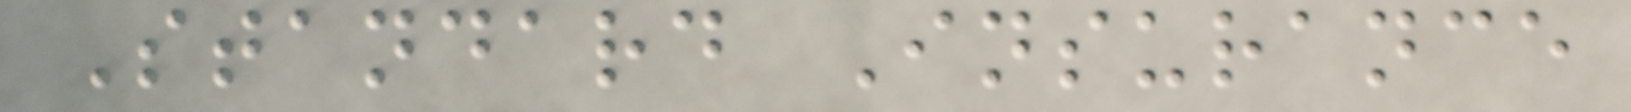Standard Insurance
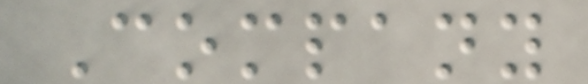Company
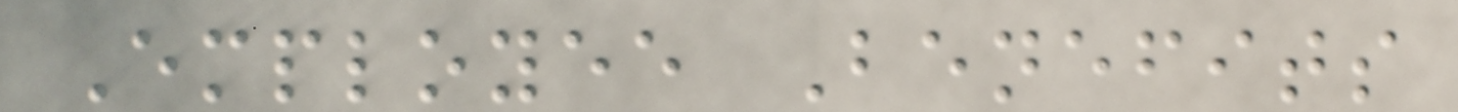Employee Benefits
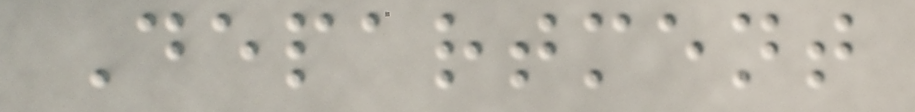Department
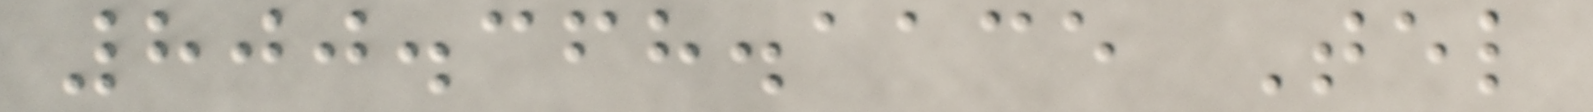800.368.1135 Tel
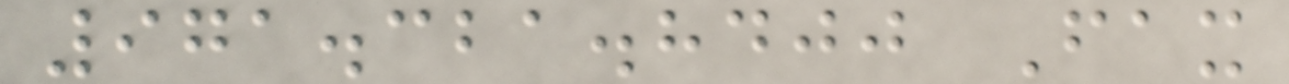971.321.8400 Fax
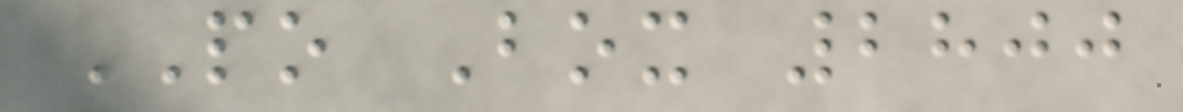PO Box 2800
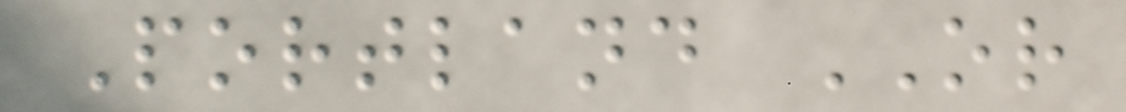Portland OR
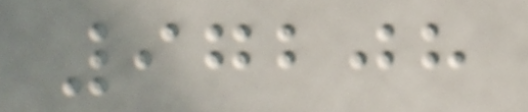97208
